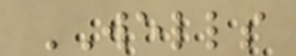WELLS
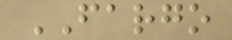FARGO
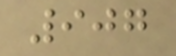907
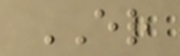ER
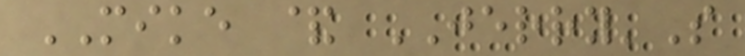MIKE & JERRY'S
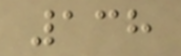138
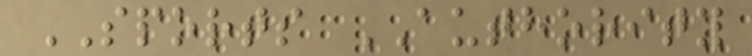SPORTS AUTHORITY
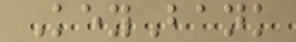KeyBank
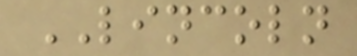LINCOLN
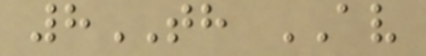8TH AV
